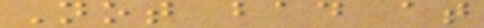Not bad at
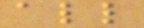all
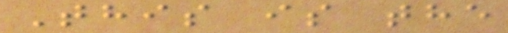This is the
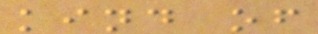kind of
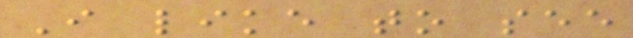I like to see
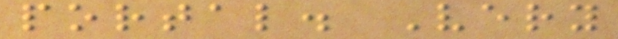portal. Very
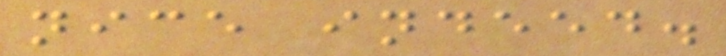nice indeed.
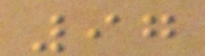97
